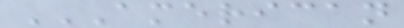AMERICAN
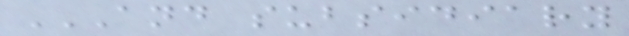AND SUBSIDIARY
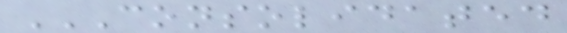CONSOLIDATED
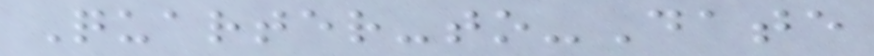Quarter-to-Date
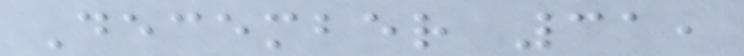December 31,
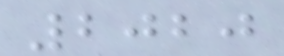2020
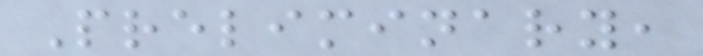Preliminary,
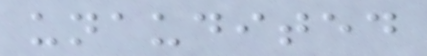unaudited
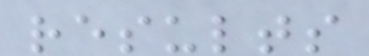results
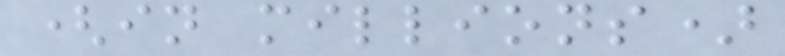(in millions)
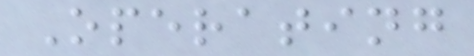Operating
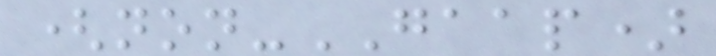(non-GAAP)
